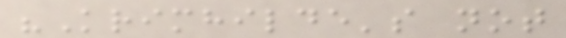"Krimhilde's not
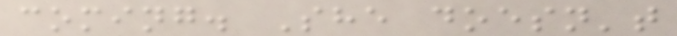coming. She doesn't
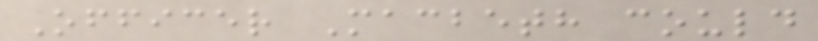Officer Macbeth could
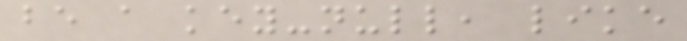be a key-null, like
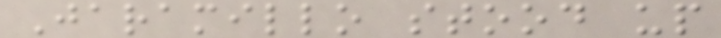Jaramillo stood up
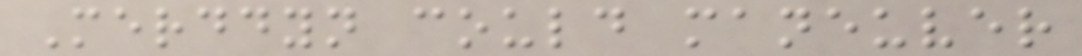Merddyn could maneuver
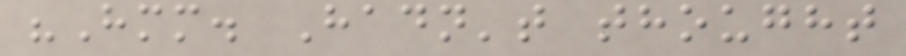"Hmm. Hadn't thought
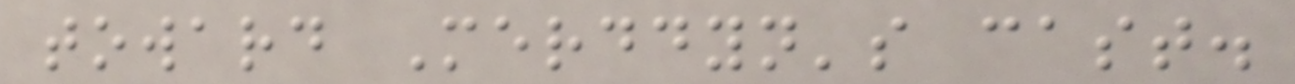toward Merddyn's cast.
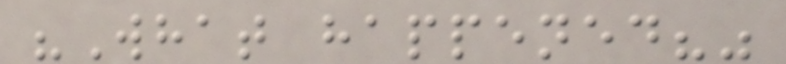"What happened?"
